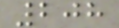208
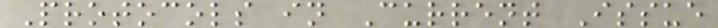Protocols in Current Issue
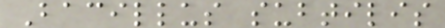Bacillus subtilis
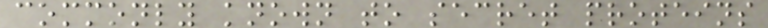commonly known to secret proteins
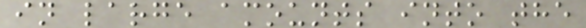in large amounts into the
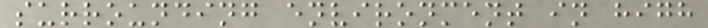surrounding environment in high
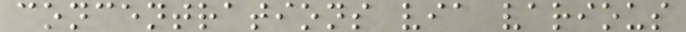concentrations via various
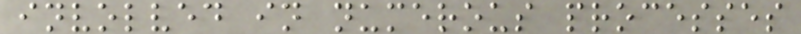involved in numerous processes
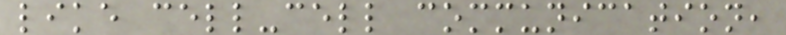like cell-cell communication,
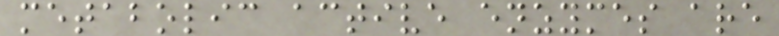metabolic active enzymes are
